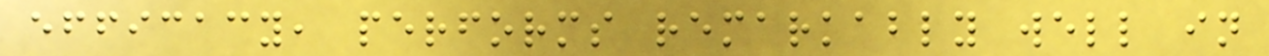efficacy, performs remarkably well in
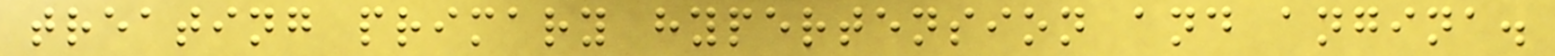treating primary hypertension and angina.
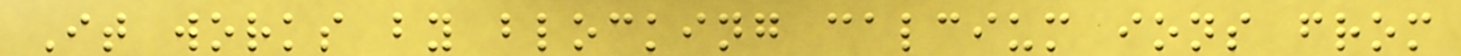It works by blocking calcium ions from
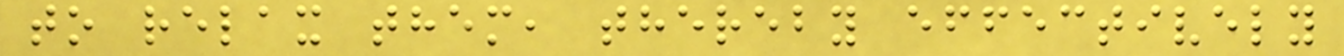to relax them, thereby effectively
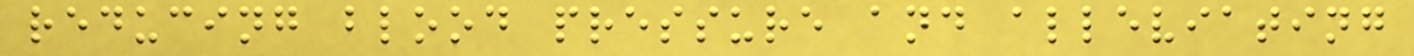reducing blood pressure and alleviating
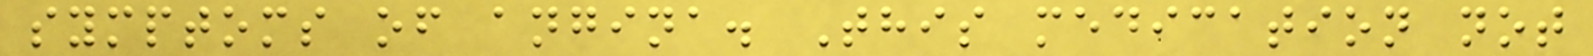symptoms of angina. This medication not
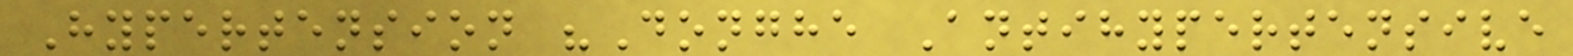Hypertension "Donghe Antihypertensive
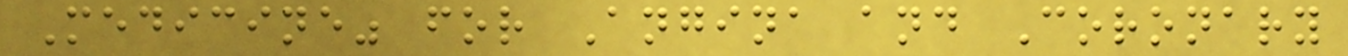Medicine" for Angina and Coronary
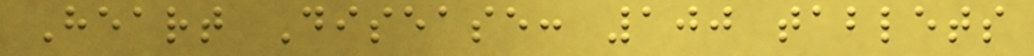Heart Disease: 100 tablets
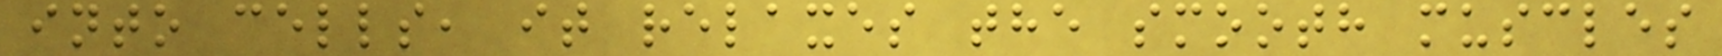into cells, it relaxes the smooth muscles
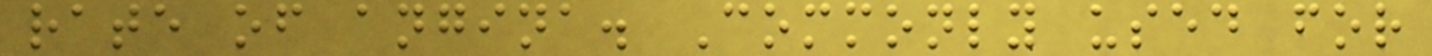rate of angina. Commonly used for
